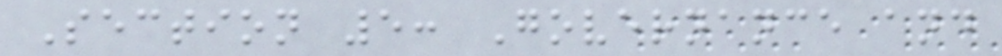Section 5: Governance and
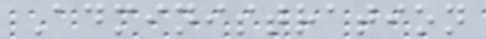Administration
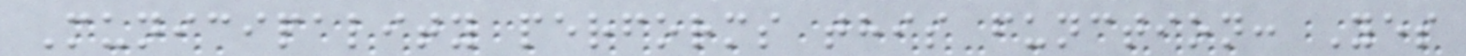Municipality performs this function: Yes
